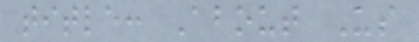title: About Us
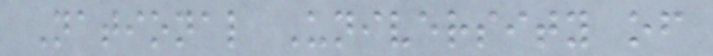National University of
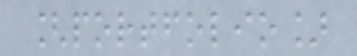[portfolio]
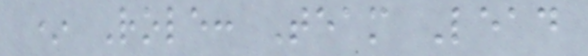* Role: Team Lead
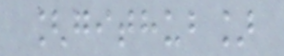[github]
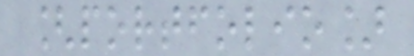[portfolio]
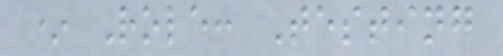* Role: Testing
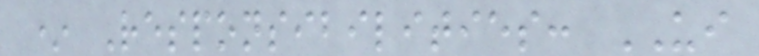* Responsibilities: UI
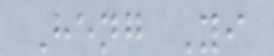Heng Yi
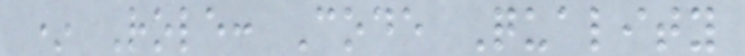* Role: Code Quality
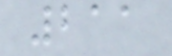211
